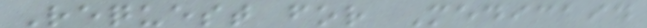Request for Medicaid
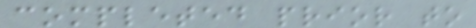completed prior to
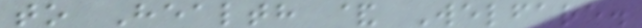to Health & Welfare.
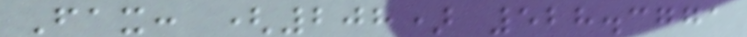Fax: (208) 528.3771
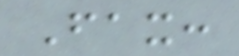Fax:
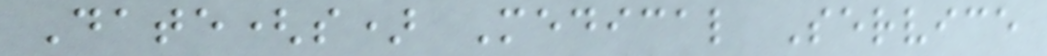Date(s) Medical Service
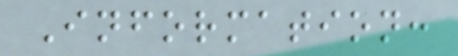Information:
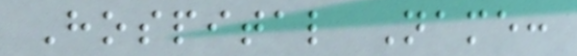Hospital Name:
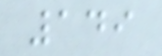149
